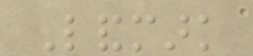Landmark
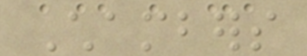Chambers
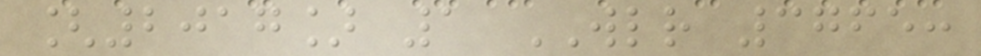[2017] 1 WLR 3765:
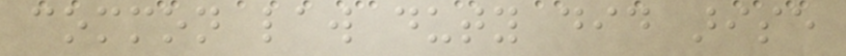common law duty did arise
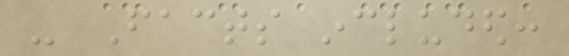- Facts included:
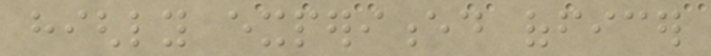highly experienced officer
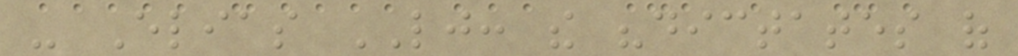- Elias LJ: the "dictates of
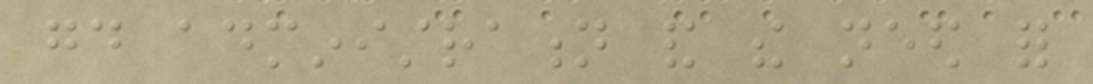good administration and the need for
